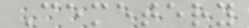Cemetery
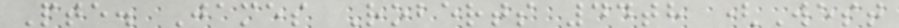Pte. James Roberts 44th (West
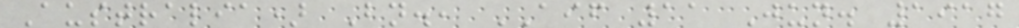Australia) Bn., AIF 11 Jun. 1917
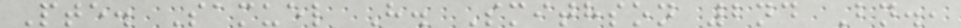Pte. Samuel H. Smithson 2nd Bn.,
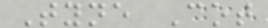Tyne Cot
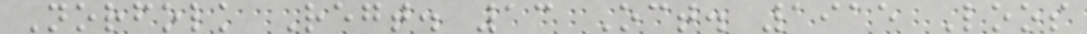Norfolk Regt. 13 Oct. 1915 Loos
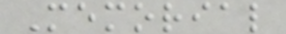Memorial
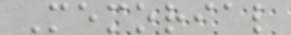Memorial
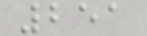251
